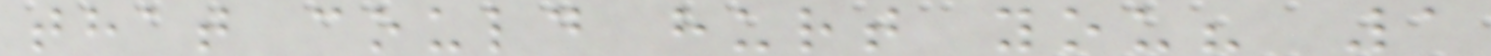that could hurt you? 1
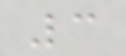3
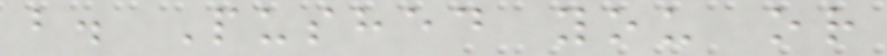b. Pushed you or
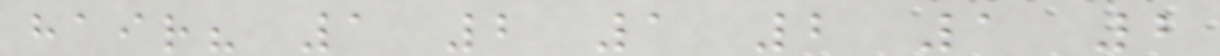hair? 1 2 1 2 1 2
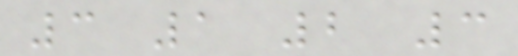3 1 2 3
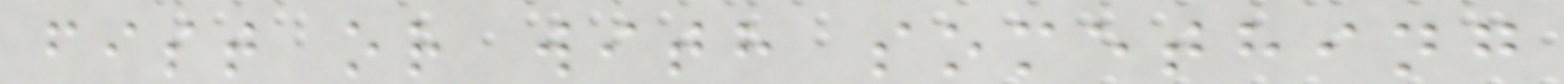fist or with something
